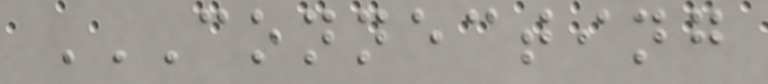CONNECTING
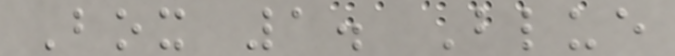Box 1. Blue
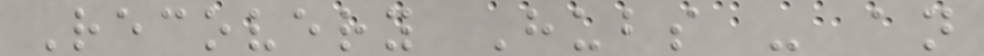Recovery Hubs - an
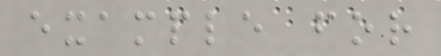example for
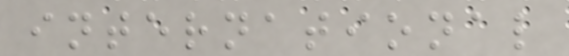international
